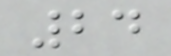24
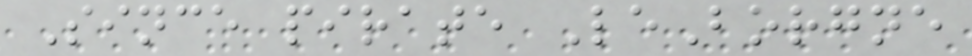Since pirate LeBorgne
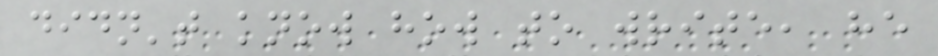didn't know how to write, he
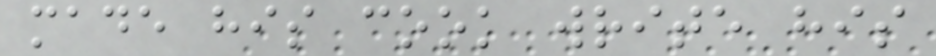made his cook write his
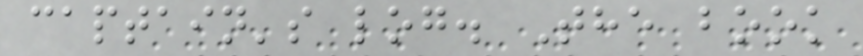captain's log. The book
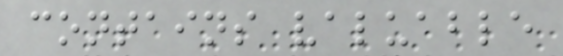contains valuable
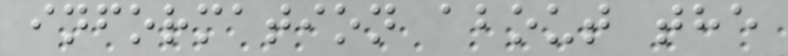information about the
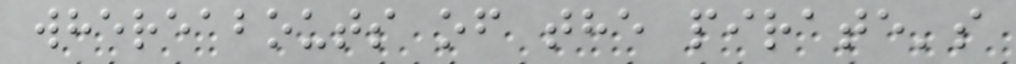whereabouts of the pirate's
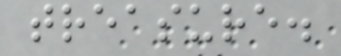treasure.
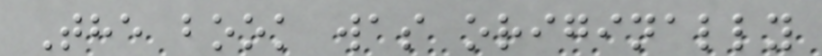The book was originally
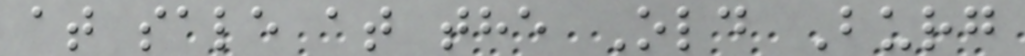at sale at the Old Burg
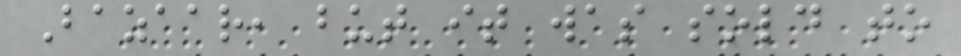Bazaar, but it was sold to
